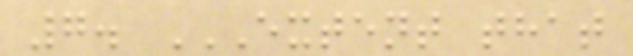7. EXTENT THAT
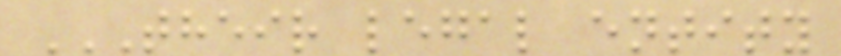THEIR LEGAL ENTITY
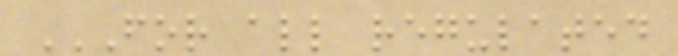FOR ALL REGULATED
